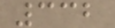332
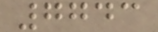7743
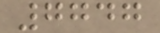7747
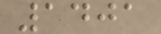1401
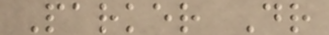Parker Dr
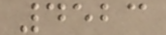4523
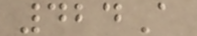424A
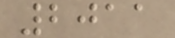2011
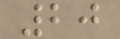20
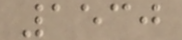1530
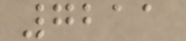7211
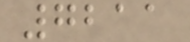7211
